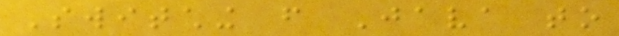Switching from Java to
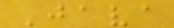Java
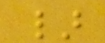}
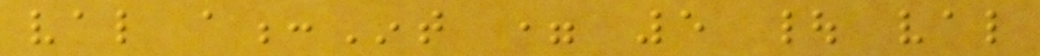val a:Int = 5 | val
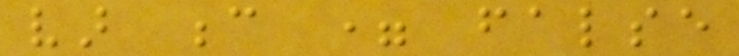var c = false
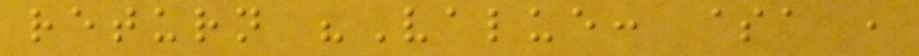return "Value: $a ,
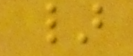}
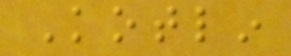Kotlin
